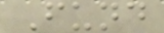Fund
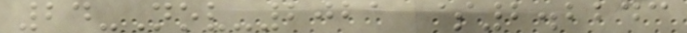24-Nov-2021 $2.2243
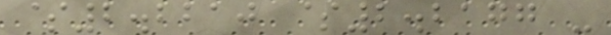$2.2210 $2.2177 -
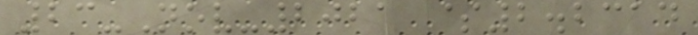23-Nov-2021 $2.2314
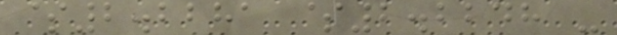$2.2281 $2.2248 -
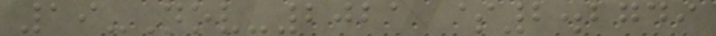19-Nov-2021 $2.2749
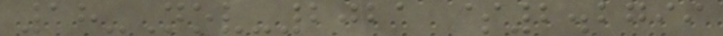18-Nov-2021 $2.2799
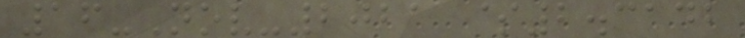16-Nov-2021 $2.3142
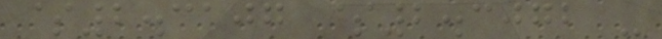$2.3107 $2.3072 -
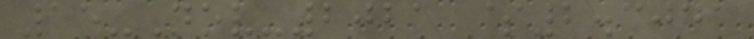15-Nov-2021 $2.3041
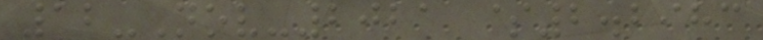12-Nov-2021 $2.2983
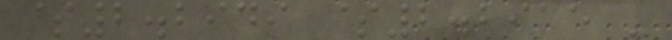$2.2949 $2.2915 -
